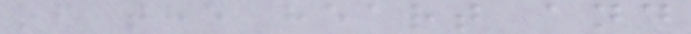of the heart and
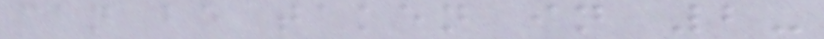can be taken in 2-
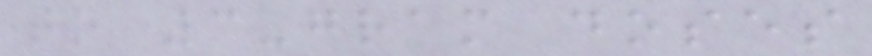to 3-gram doses
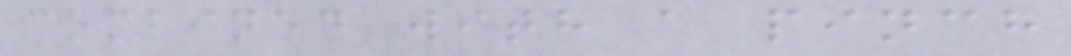combined with a pinch
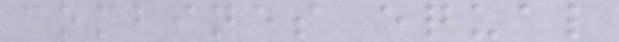combines equal
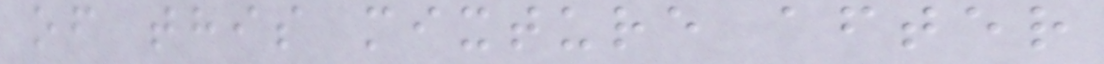of this mixture after
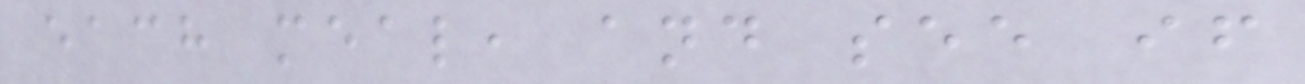each meal, and see if
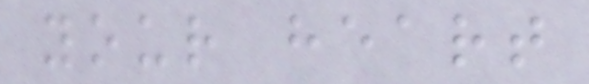your heart
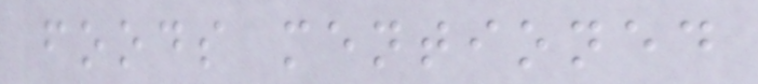foods mentioned
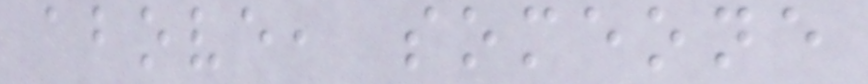above, someone
